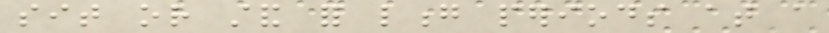sit or stand for long periods at a
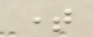time
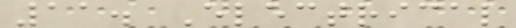11. Electrical
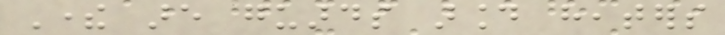There are guards around heaters
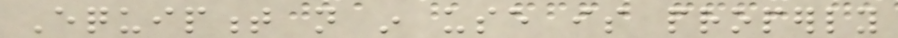Equipment not in use is properly
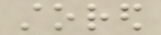stored
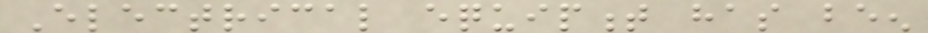Electrical equipment has been
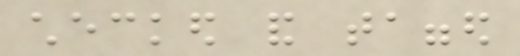checked and tagged
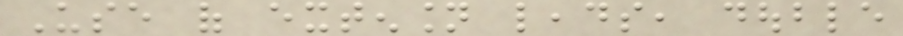Use of extension leads, double
